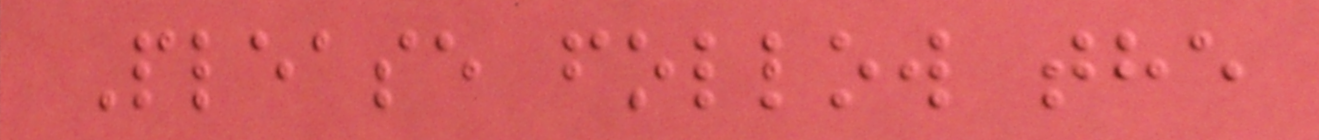Please follow the
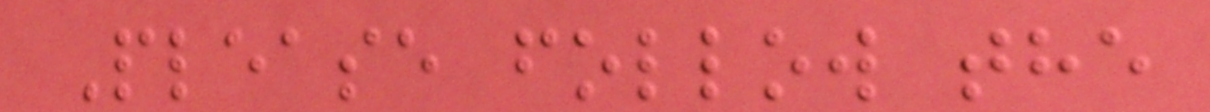Please follow the
